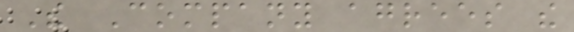The Company agrees the
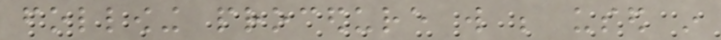following procedure will be used in
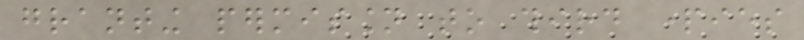granting permission to third parties
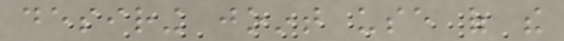desiring joint use of the
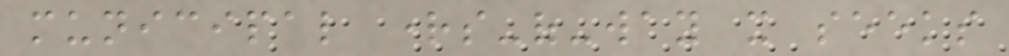municipal rights-of-way it seeks
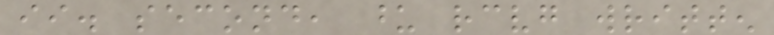ii. second, upon receiving written
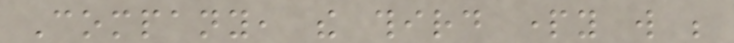Company, the third party will be
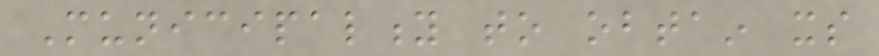Municipality to obtain its
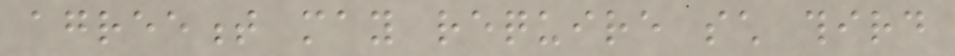agreement may require such third
